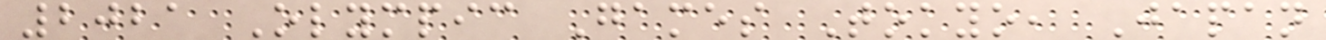2021 Olympic Games Tokyo, Japan
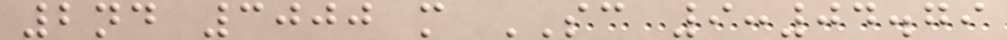2nd 3000 m SC 9:04.79
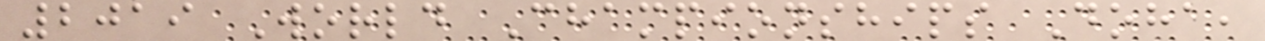2019 World Championships Doha,
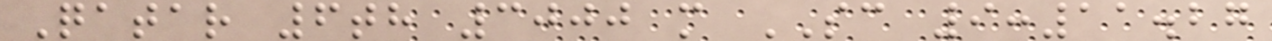Qatar 6th 3000 m SC 9:11.27
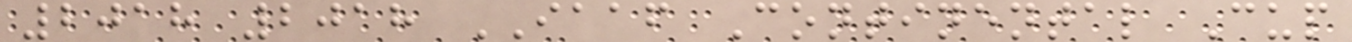2018 2018 IAAF Continental Cup
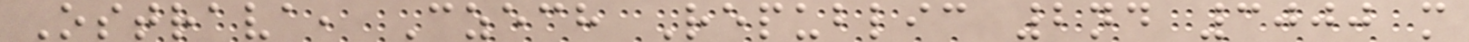Ostrava, Czech Republic 2nd 3000 m
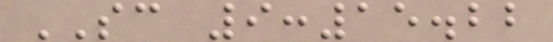SC 9:15.22
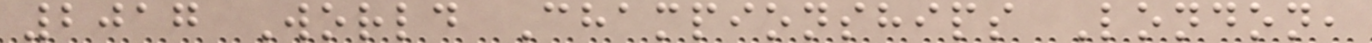2017 World Championships London,
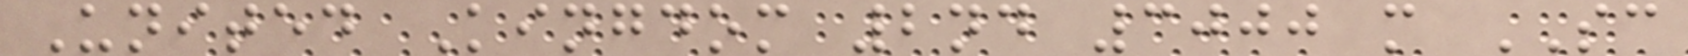United Kingdom 2nd 3000 m SC
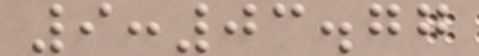9:03.77
